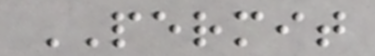PERMIT
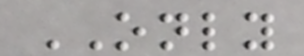ONLY
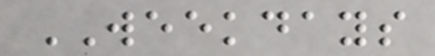WEEKDAYS
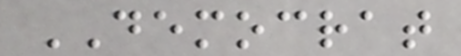DEMOCRAT
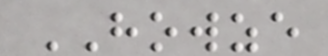HOWZE
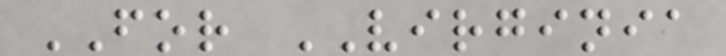FOR VIRGINIA
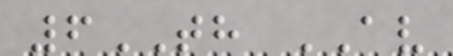6TH AV
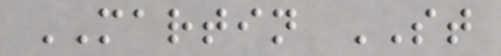MARTIN ST
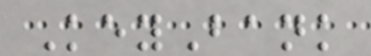KeyBank
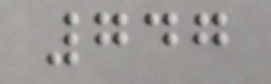747
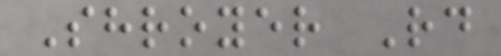Shroyer Rd
